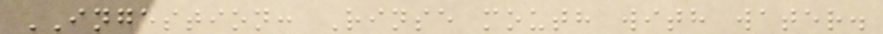INGESTION: Rinse mouth with water.
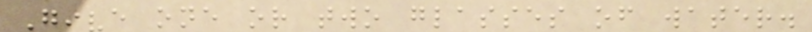Give one or two glasses of water.
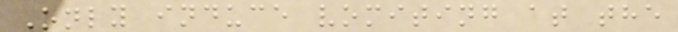Only induce vomiting at the
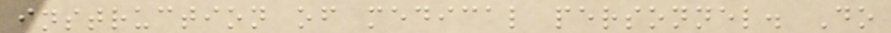instruction of medical personnel. Do
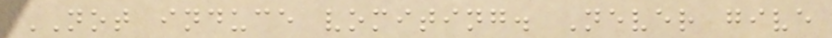NOT induce vomiting. Never give
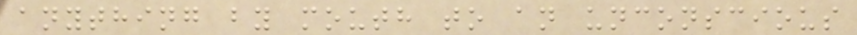anything by mouth to an unconscious
